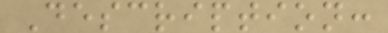Description:
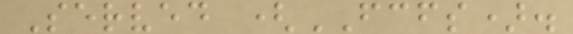Served (FCFS).
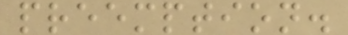preemption.
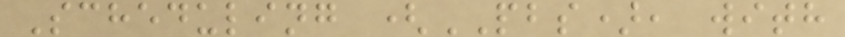Scheduling (PBS), with
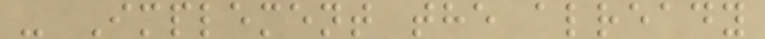- Implement the already
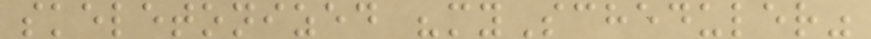skeletonized "myScheduler"
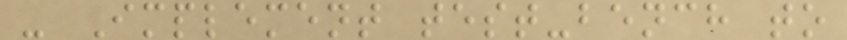- Implement test-bench to
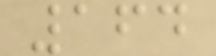164
